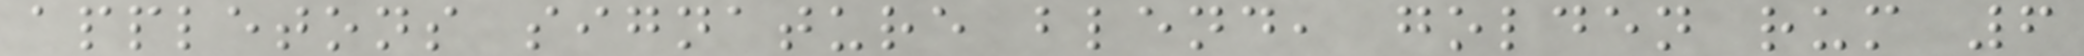appletons signature blend, golden rum 6
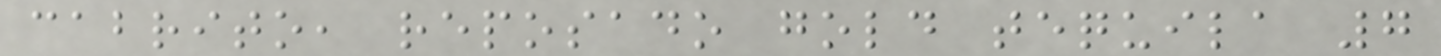cabrito, reposado gold tequila 7
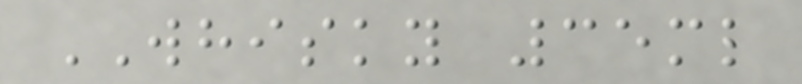WHISKY 35ml
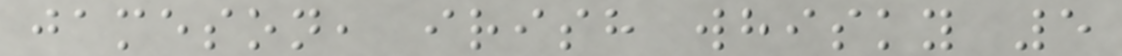jameson, irish whisky 5
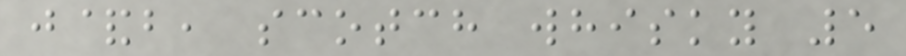j&b, scotch whisky 5
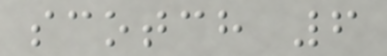scotch 6
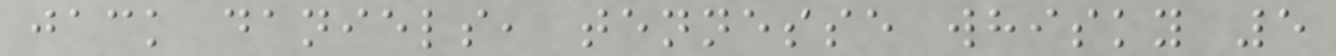jack daniels, tennesse whisky 5
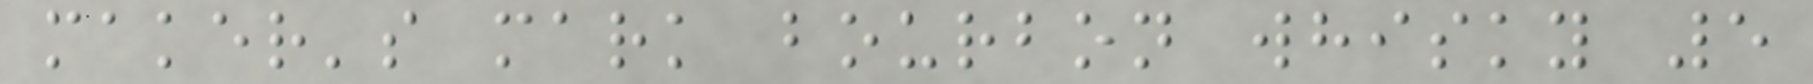maker's mark bourbon whisky 5
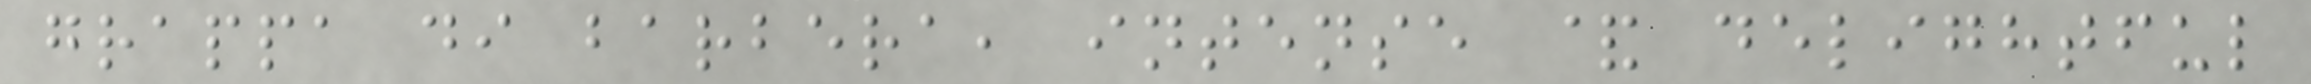grappa di barbera, intense & delightful
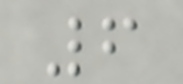6
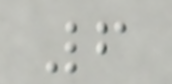6
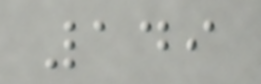149
